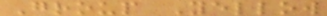Group Yellow
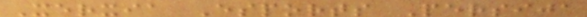Xerxia Esports Persija
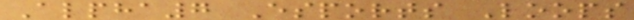Alpha7 Esports Loops
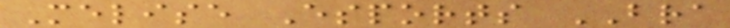Melise Esports BRA
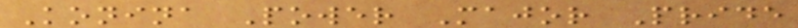Konina Power Major Pride
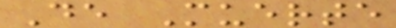De Muerte
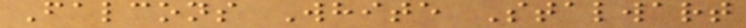Falcons White Stalwart
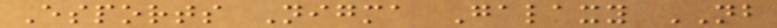Esports Nigma Galaxy NB
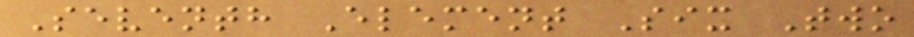Seventh Element Six Two
